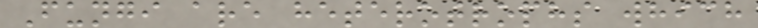Fungi are heterotrophs which
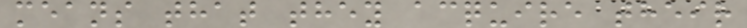means that they acquire their
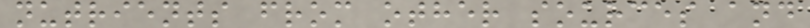nutrients from other sources and
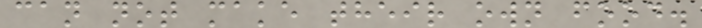can not make their own food.
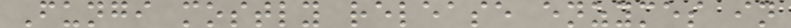Fungi mostly release enzymes in
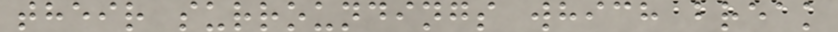their surroundings which break
